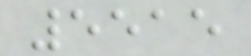5515
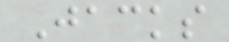Jacks
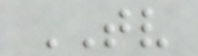TV
